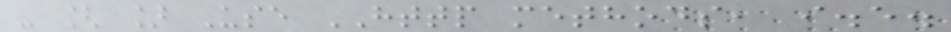- [ ] Use HTTP methods, i.e.
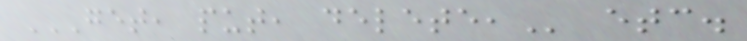GET, PUT, DELETE, etc.
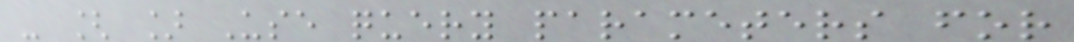- [ ] Use query parameters for
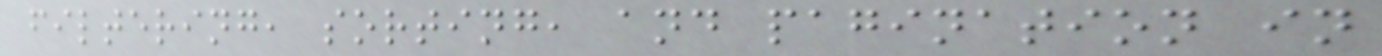filtering, sorting, and pagination in
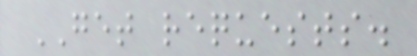GET requests.
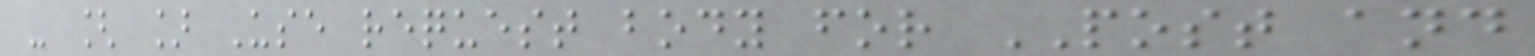- [ ] Use request body for POST and
